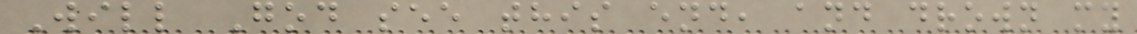Will God see this end, and drown my
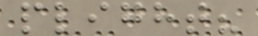plight?
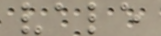vale
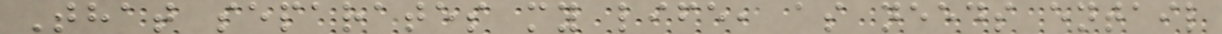That separates my life, as needs entail
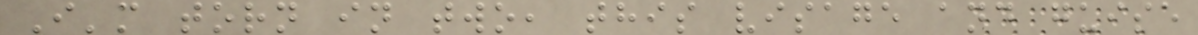I'm torn in two, this visage and guise
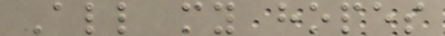All my hopes
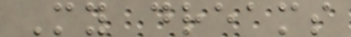My dreams
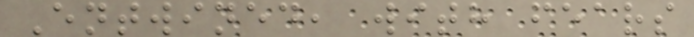Entwined, with fears
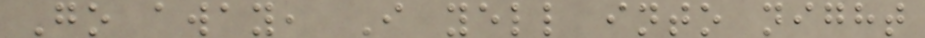Go away, I yell into night
